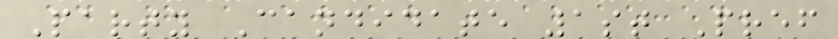Party Candidate 1st Pref
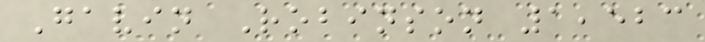Gavin Robinson 1,523
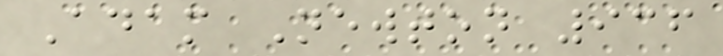Adam Newton 936
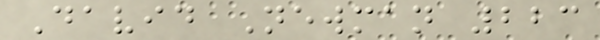David Newman 223
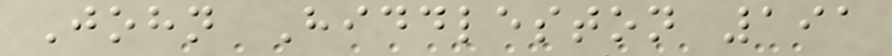John Hiddleston 191
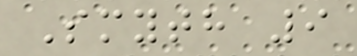Smyth 9
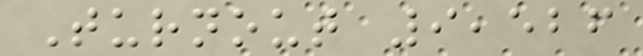Turnout 9,526
